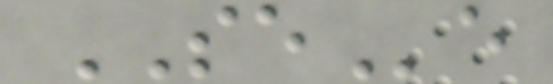SEe
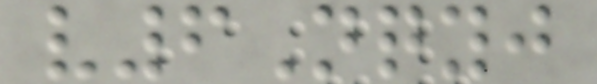v6Nqyj
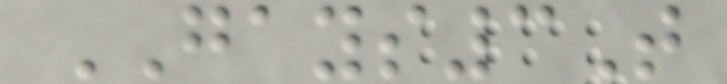GAYS3T
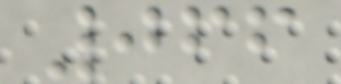066
